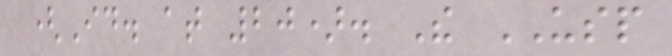(Id. at 20). The USP
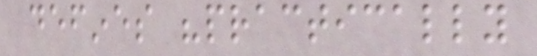defines "practically
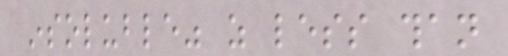insoluble" as less than
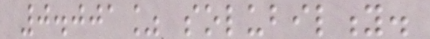0.001% solubility.
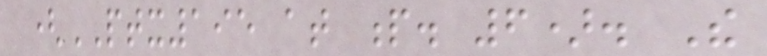(PTX195 at p. 6). The
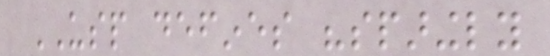USP defines "sparingly
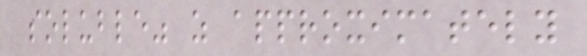soluble" as approximately
